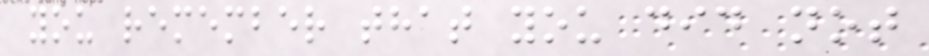you remember that you did not
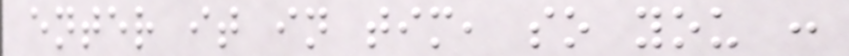enter it in tim, so you :
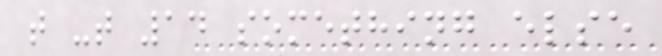t -t 14 something else
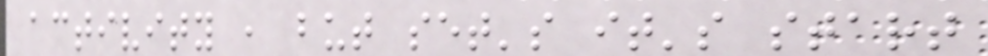activity , but set's it's start
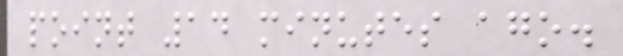point 14 minutes ago.
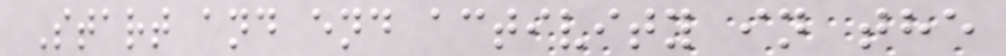Start and end activity in the
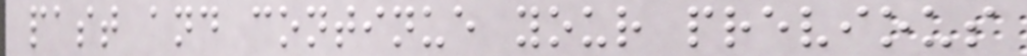past and continue your previous
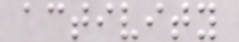activity
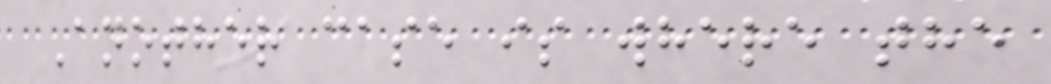Another case is where the
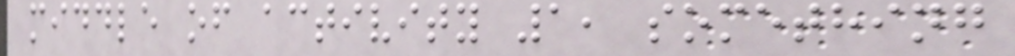middle of activity 1, something
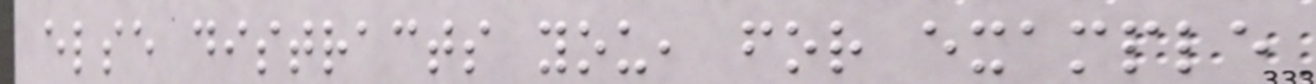else distracts you, for example
